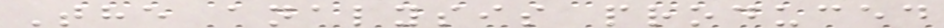The analysis produced
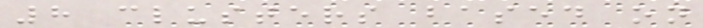8 clusters based on
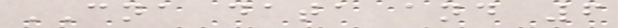CNA data and 6
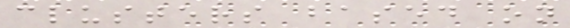clusters based on
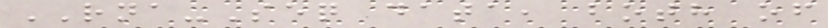RNA-Seq data, both of
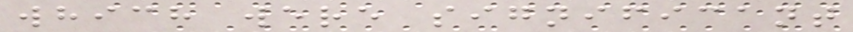which were significant
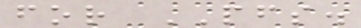for PFS.
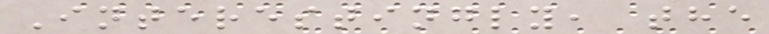Interestingly, the
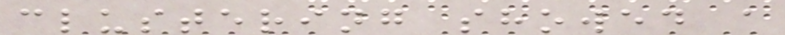clustering showed a
